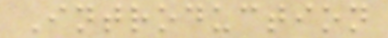Introduction
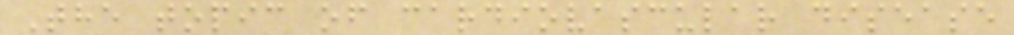The topic of cardiovascular disease
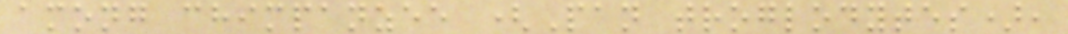among chimpanzee (Pan troglodytes),
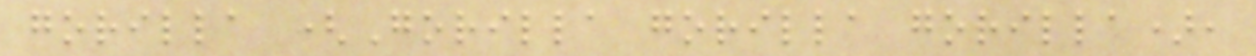gorilla (Gorilla gorilla gorilla),
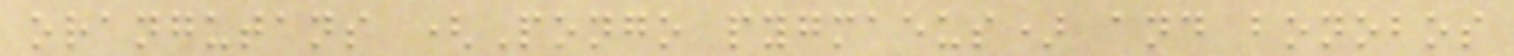orangutans (Pongo pygmaeus) and bonobos
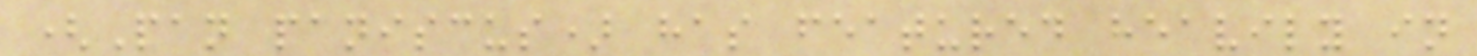(Pan paniscus) has featured heavily in
